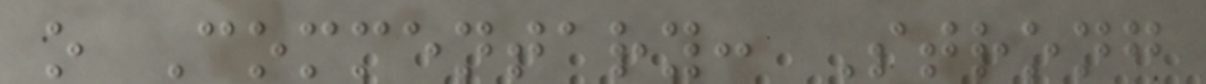o Commentary: Strong
